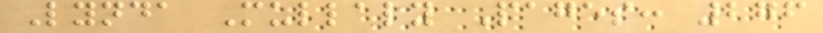Lynda Mullaly Pages: 276
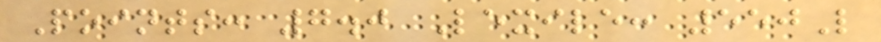Points: 7.0 Lexile: 550L
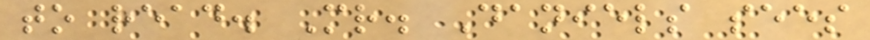to read. Mr. Daniels sees
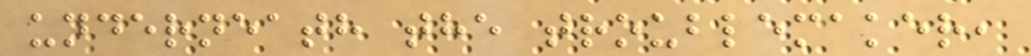underneath the troublemaker,
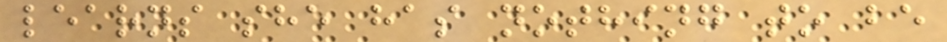learns she has nothing to be
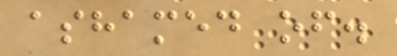ashamed of.
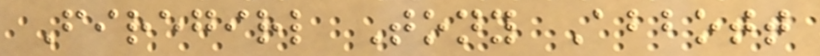Firegirl Tony Abbott
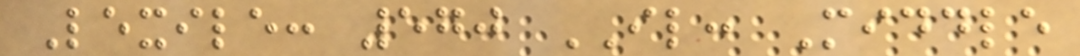Lexile: 570 IL: Middle
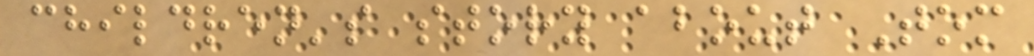children's story about Tom
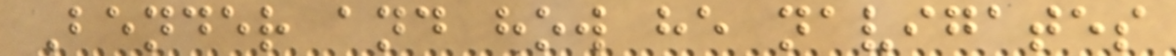Bender and how he navigates
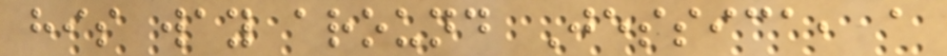his way around Jessica, a
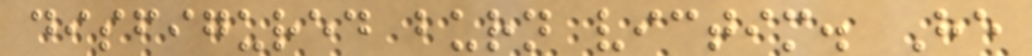disfigured burn victim. He
